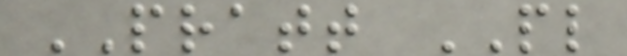PRATT PL
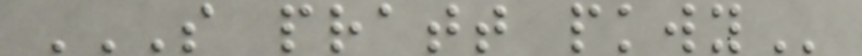S PRATT PKWY
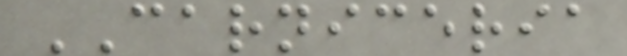CARNICERIA
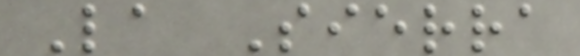La Sierra
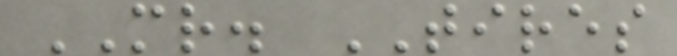MR. TIRES
